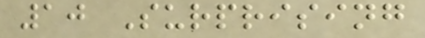10 Surprising
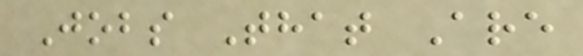Jobs That Are
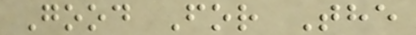Good For The
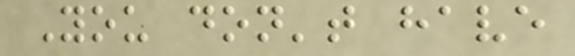You don't have
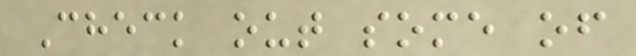Check out some of
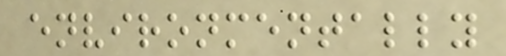environmentally
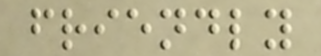friendly
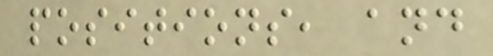positions, and
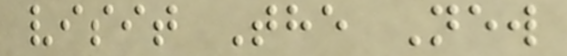visit The New
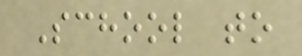School to
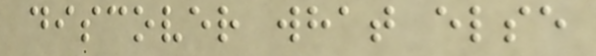discover what else
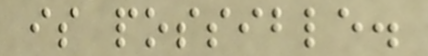is possible.
